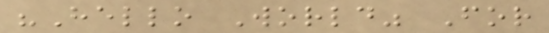"Hello World" For
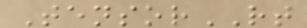TensorRT
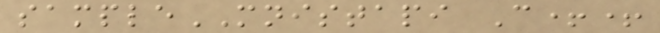sampleMNISTAPI C++
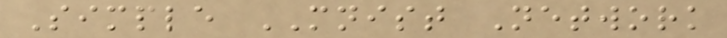Simple MNIST Network
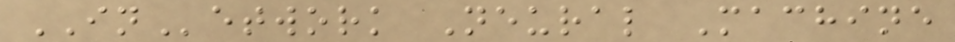INetwork Neural Machine
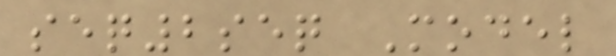seq2seq Model
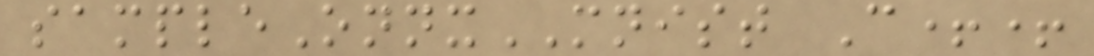sampleOnnxMNIST C++
